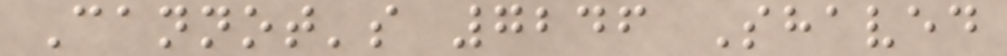Cannot's 7246 Shaved
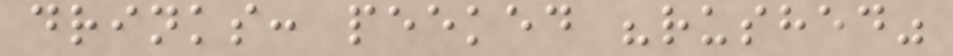drinks: peeked "rushed"
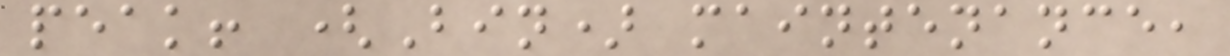peak! (Bin) maintenance,
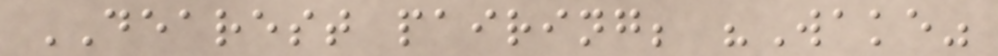DEAREST pairing; "Wake"
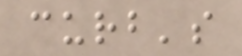curb's
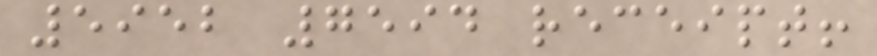5952 7594 receipt!
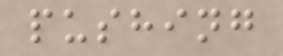pushing
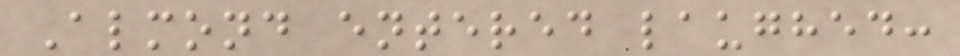Almond entered laughed:
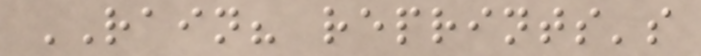RAIN? reprints's
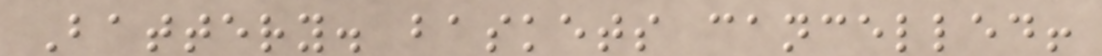Battery. baskets cancelled!
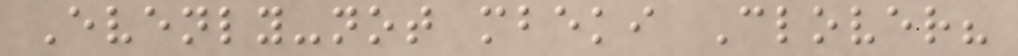Evenly-not mbeki Clover?
